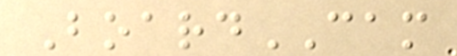BoardCAM
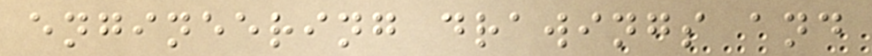engineering drawings and
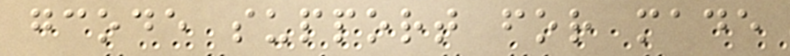gcode support for made
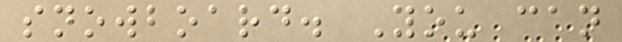snowboard. You can
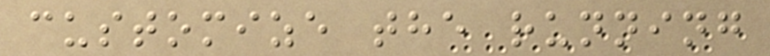customize the running
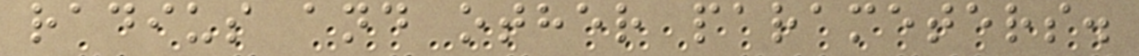radius and other parameters.
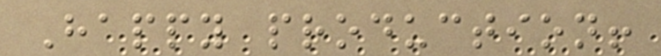Happy production!
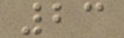23
